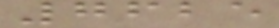7625
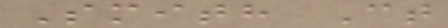Smith Ct
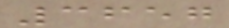3657
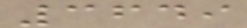3649
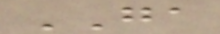GA
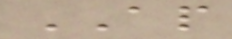AP
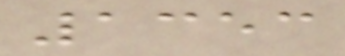1353
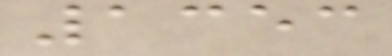1353
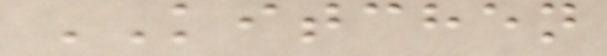KITCHEN
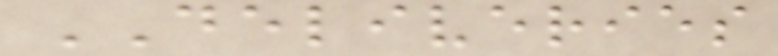DELIVERIES
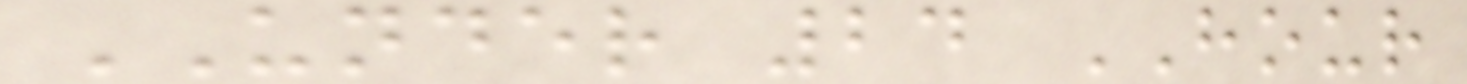UNDER 24 HOUR
